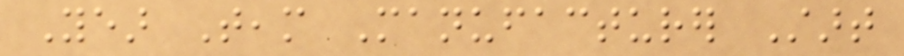Year Team Manufacturer Start
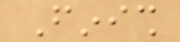Finish
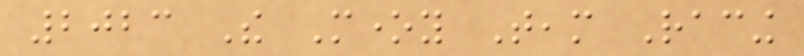2023 The Money Team Racing
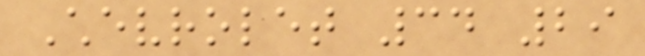Chevrolet 34 29
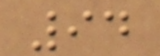94
